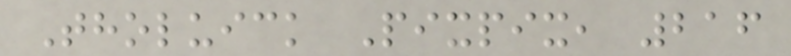Tholuick Pixpix, 216
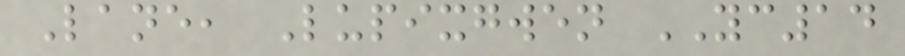Lane, Lupixgwen YC14
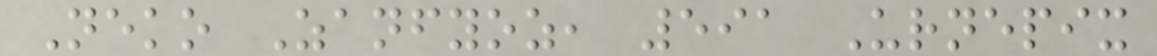Neko Zanfyoz, 591 Urnepix
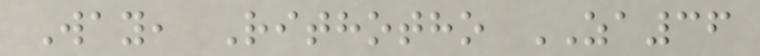Way, Rithotho ZA36
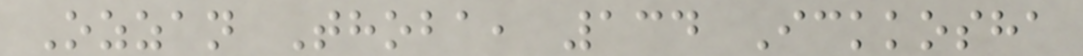Ozzan Thoba, 134 Ickkosha
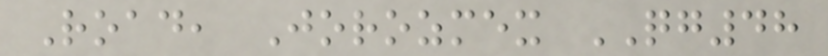Road, Jorozmex QG48
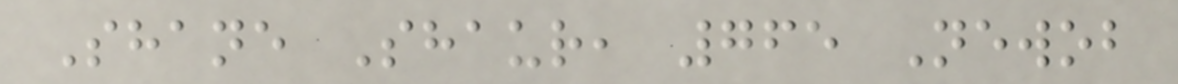Shane Shaur, 765 Newob
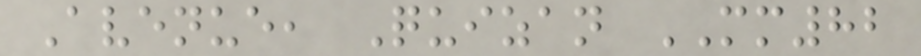Avenue, Quizan MM82
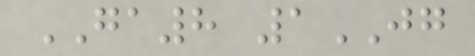GA8 1JG
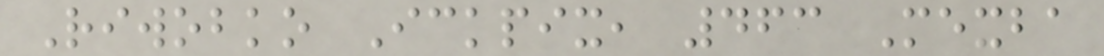Riwobko Ickpix, 463 Mexba
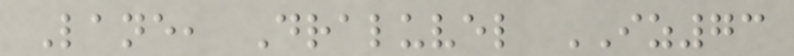Lane, Draluvel IZ73
